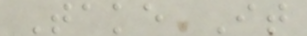Take It
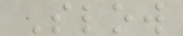Slow
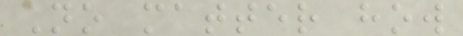No matter how
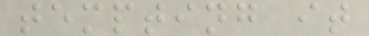tempting it
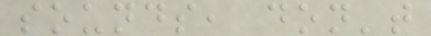sounds, don't
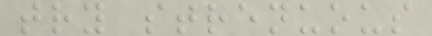try strenuous
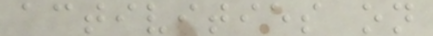activities on
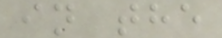in the
